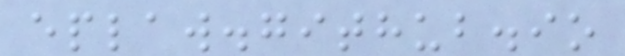eplaw.github.io
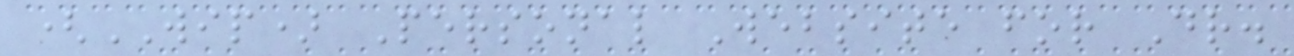(WIP) Personal Website for Dr.
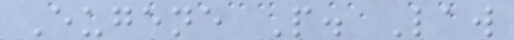Eugene P. Law
